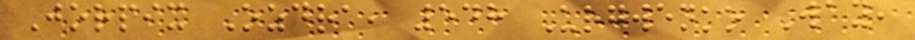Jorpix Ozdra, 548 Urgwenko Way,
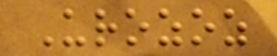Urozoz
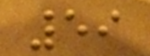59
